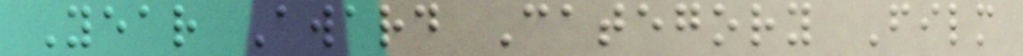Year Award Category Film
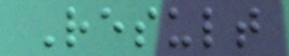Result
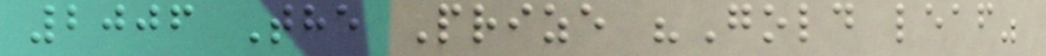2006 The Prize "Gold leaf"
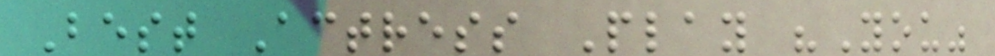Best Actress Play "You"
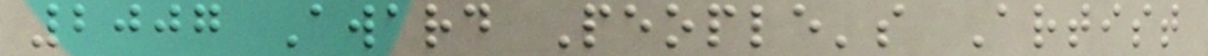2007 Award People's Artist
